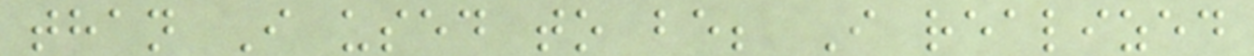than I used to be; I realized
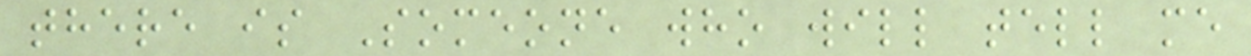there is Someone who will tell me
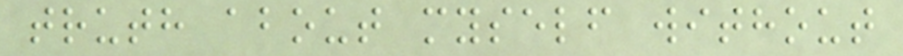truth about myself without
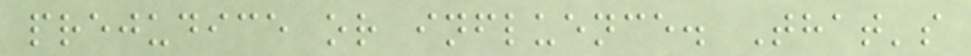prejudice or influence. That's
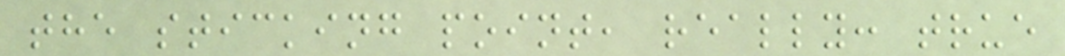the sticking point, really: true
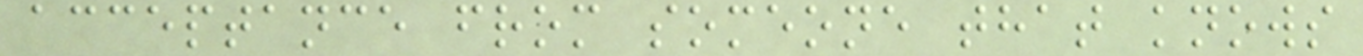acceptance from someone that knows
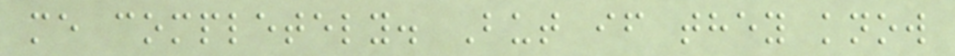me completely. But if they know
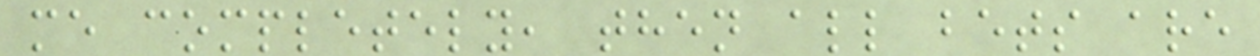me completely, then all bets are
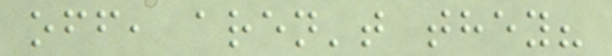off, aren't they?
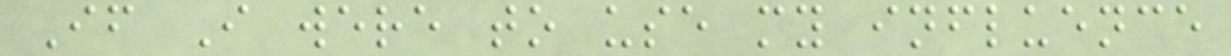If I were to use my influence
